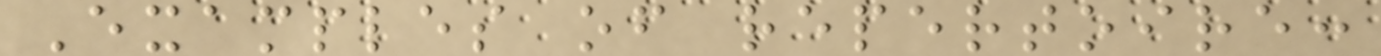Examples of repertoire:
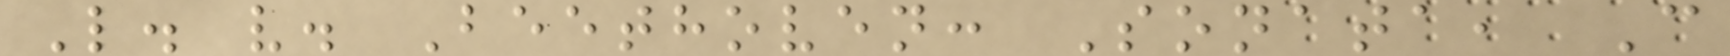L. v. Beethoven: Sonata, C
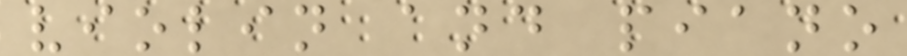violin and piano
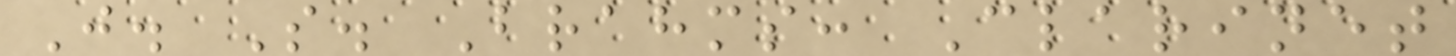J. S. Brahms: Clarinet
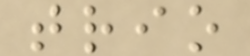trio
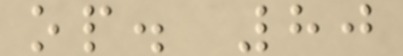op. 80
